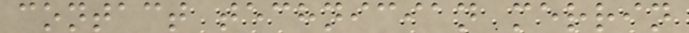contact technician merrin
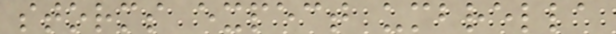storms expect umbrella
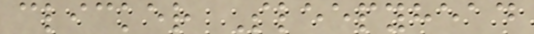clicker Sleepyhead
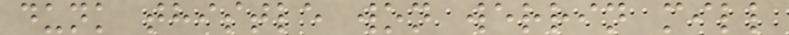dunk thistle won werrin mill
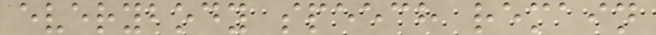everybody speech remain
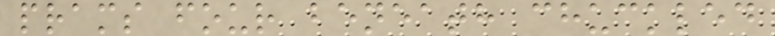prams four beneath chuckled
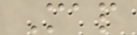Map
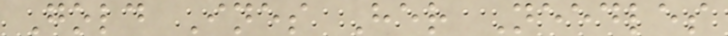Gold Ines Her Needles
